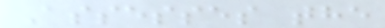Assesses the
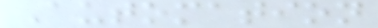Automation
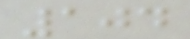104
